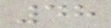48
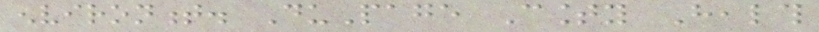environment. DuPage County Health
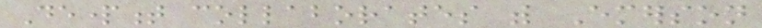Department collaborates with Emerson
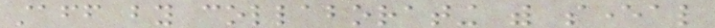staff by collaborating with several
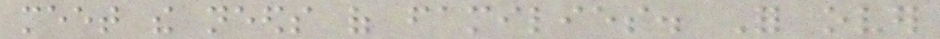meet the needs of families. For over
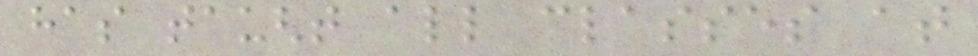has taught all classes at
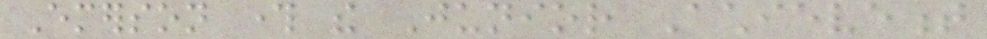Emerson through the Junior Achievement
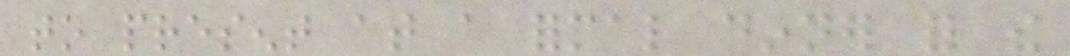to present at a formal dinner for the
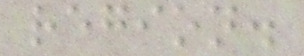region.
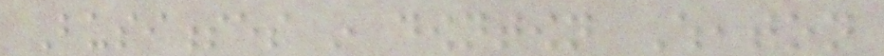Businesses in downtown Wheaton
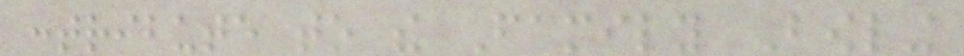contribute to the Family Bowling
